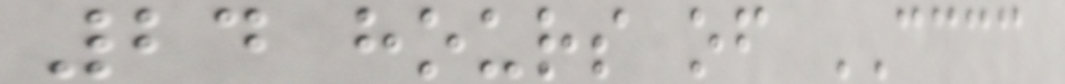24 hours of CCCC
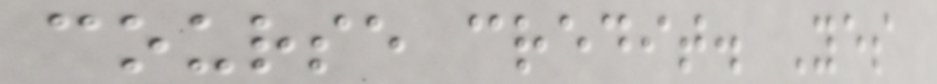course credit. Yes
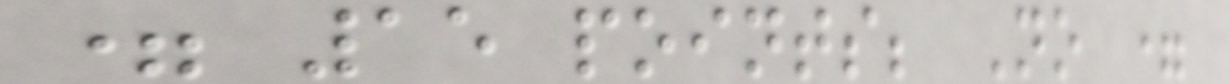= 15 points; No =
